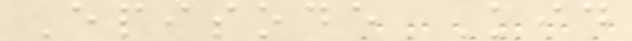Episode Kid
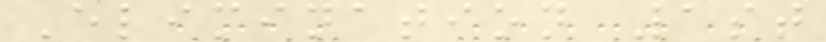Elimination 1st
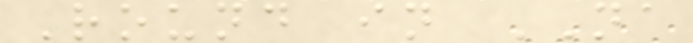Round in NA
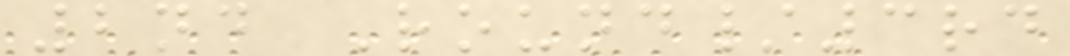2nd Round/3rd
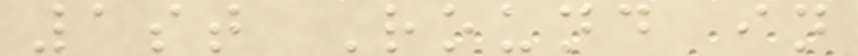1st Round in
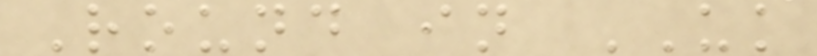Round in UK
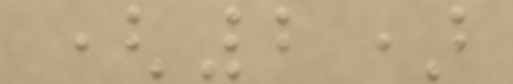(2)
